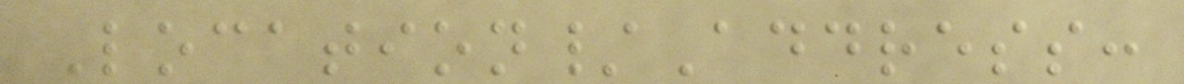Location/Address:
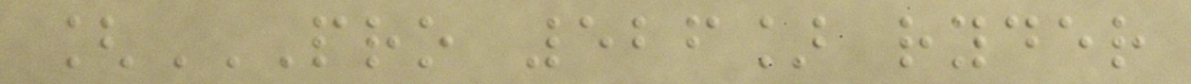[PRO 526] RYDER
